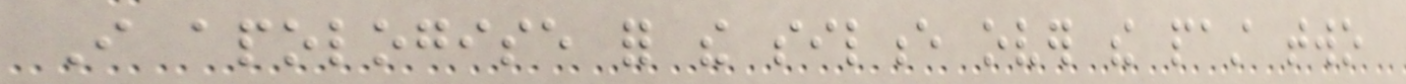I apologise for the silence over the past two
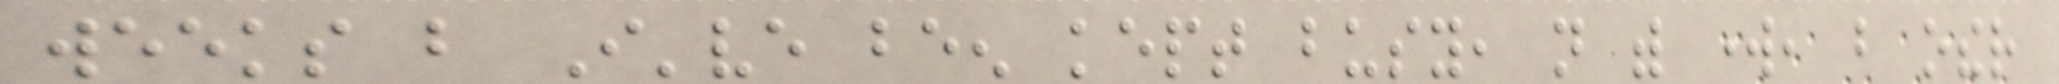weeks but I've been kept busy, not with work, but other
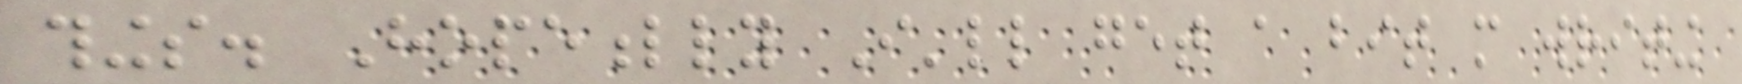things. Hopefully I'll get a bit more writing
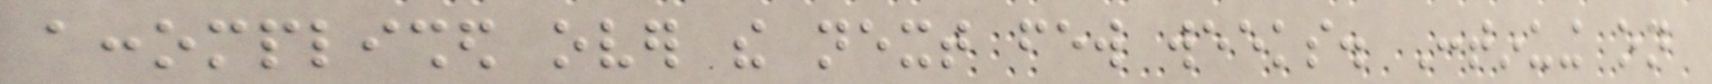accomplished over the next few weeks. Continuing on
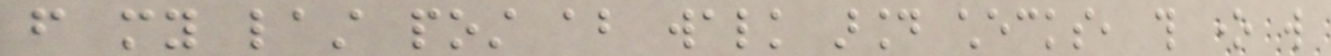from my last post about walk around checks, this one will
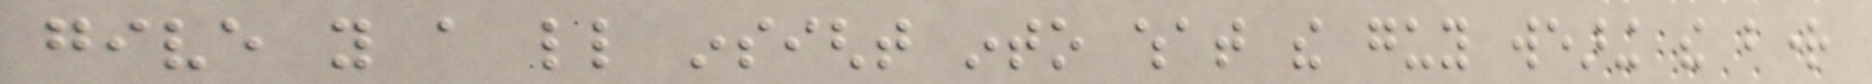give you a little insight into what the guy wearing the bright
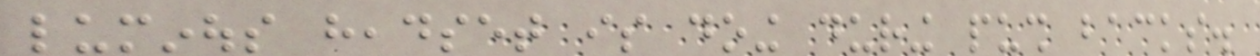luminous headset is doing during push backs.
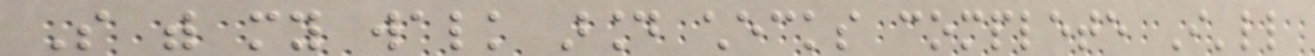So with my walk around checks complete I'll
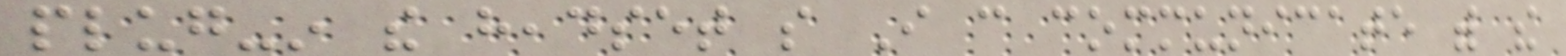plug-in the headset so I can communicate with the
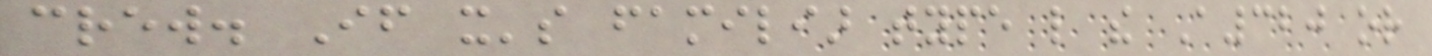crew. If it's familiar type like the A320 or
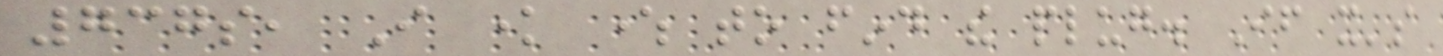737s, I know where to find the plug. If it's
